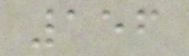156
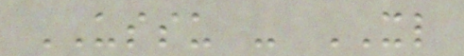USSU - XL
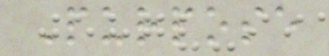Purpose
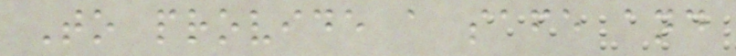To provide a safe and
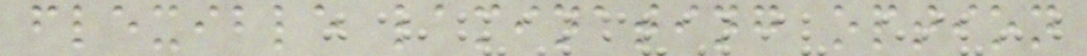flexible laminating option
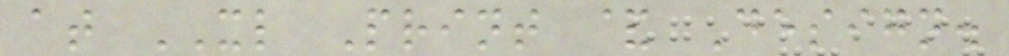at XL Print & Design.
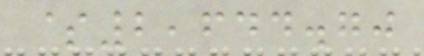$2,644.70
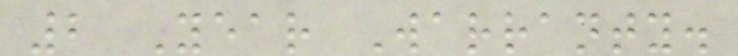2 Year Warranty.
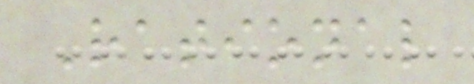Rational
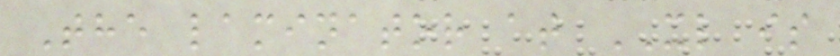The laminator at XL is
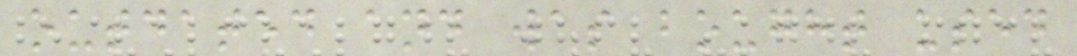outdated and was bought used
